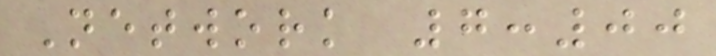Network 7:00
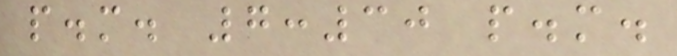p.m. 7:30 p.m.
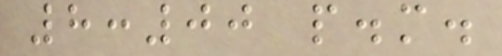8:00 p.m.
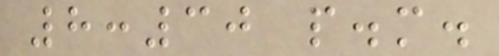8:30 p.m.
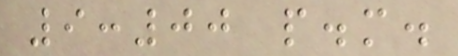9:00 p.m.
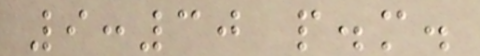9:30 p.m.
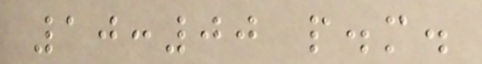10:00 p.m.
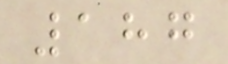187
